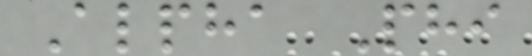Alpha Phi
